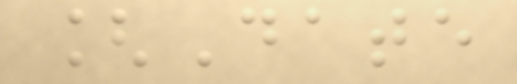[Date
